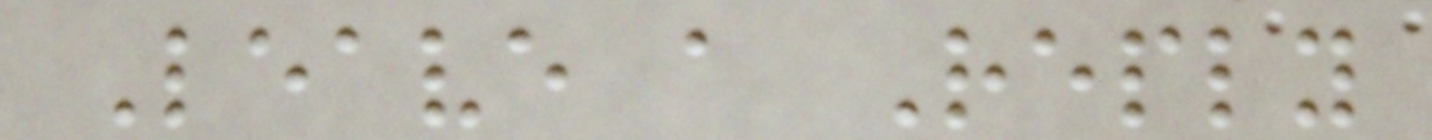Leave a Reply
